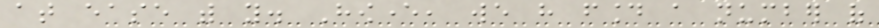at ease with you. However, we have found a number of
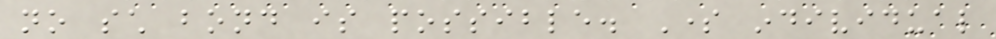no such bond is possible. Some individual
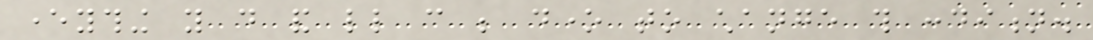everything you do and little can be done to change this condition.
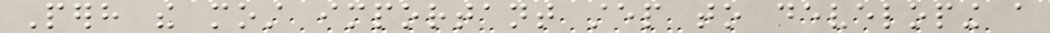Perhaps the most important step to developing a
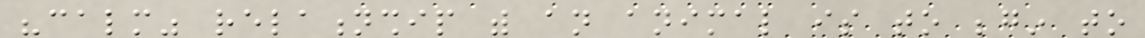"calm" relationship with an animal is to begin to
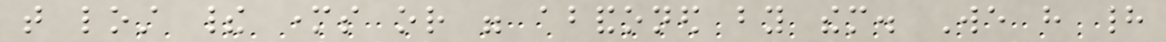that lost their mothers or were abandoned by them. We have had
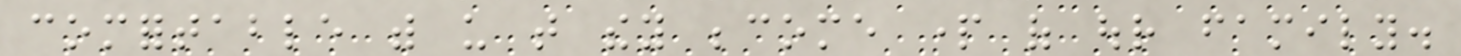comfortable with us that they become part of our family.
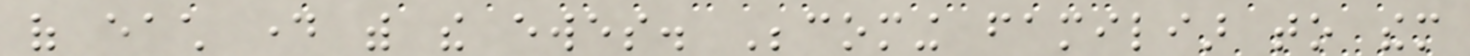of each day with the ewes. Becoming familiar to them
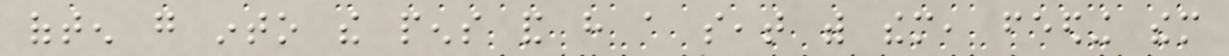often go into the pens and have a seat with them, feeding them
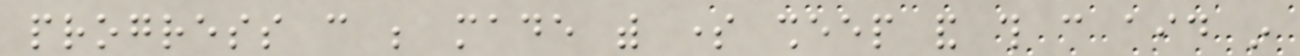progress can be made with some sheep and this can aid in
